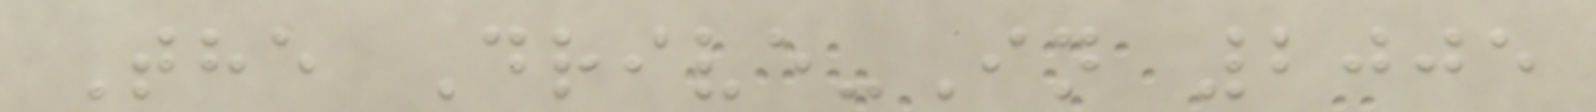The Drive-In 2005
